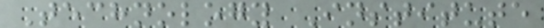Technology Institute
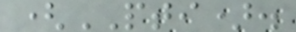(PTI).
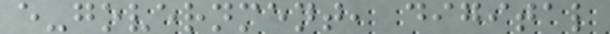e-government, digital
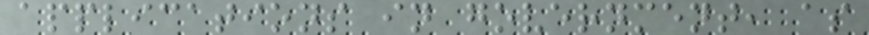applications in government, as
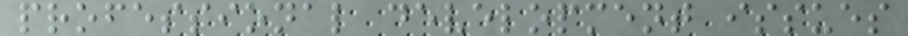professional development issues
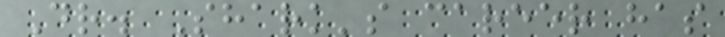Dr. Shark's career has
